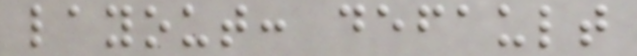layout: default
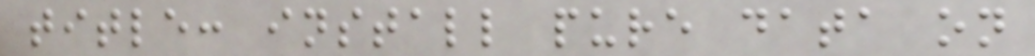title: install pure data on
